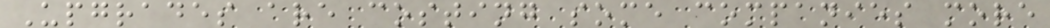Upgrades are costing some companies more
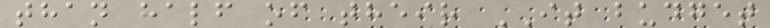than half of their IT budget
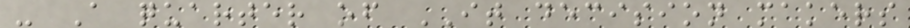- A quarter of IT decision makers
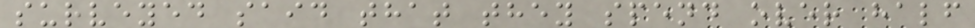surveyed said that they spend over half
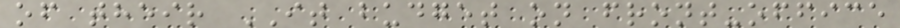of their IT budget on front-office
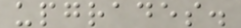upgrades.
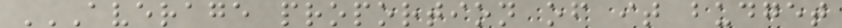AVERAGE PROPORTION OF IT BUDGET
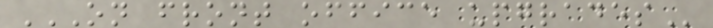ON FRONT OFFICE UPGRADES
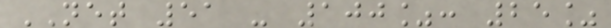NET 51 - 100%: 25%
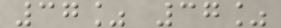37% 37%
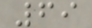69
